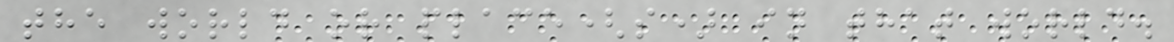the world or place(s) in that world.
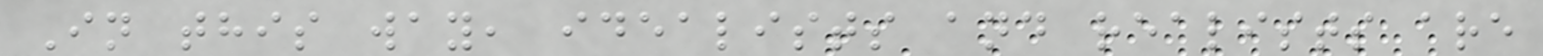In this way, idealists and realists are
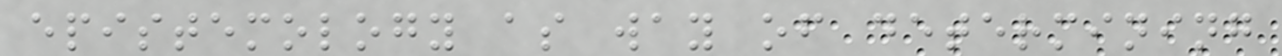epistemology as way of determining
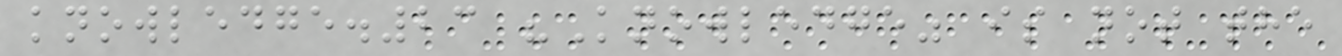knowledge.23 "Knowledge" is not the
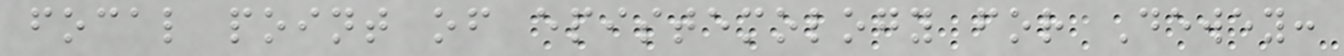focal point of epistemology for Dewey:
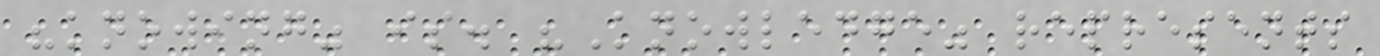"knowing" is. "Knowledge" represents
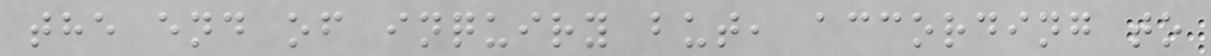the end of inquiry but, according to
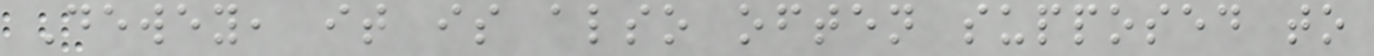Dewey, it is also often supposed to
